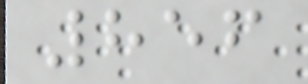856
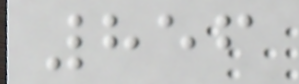856
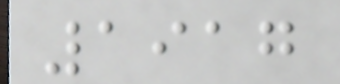1917
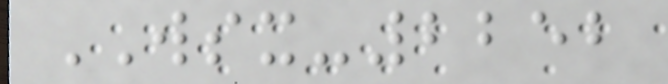WSX-2252
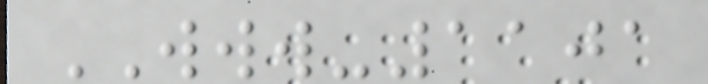WWW-1101
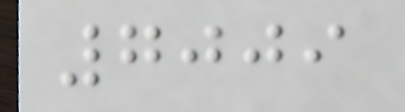7009
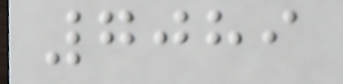7089
